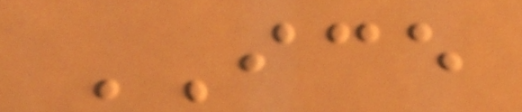ICE
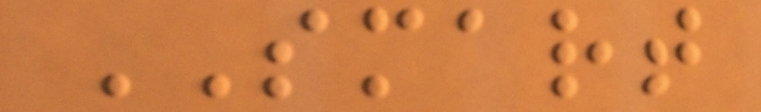SMART
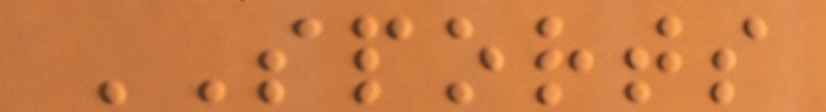SPORTS
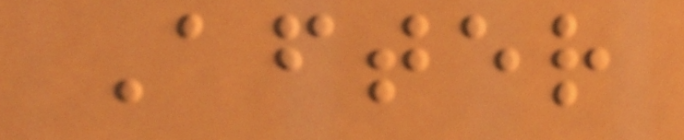After
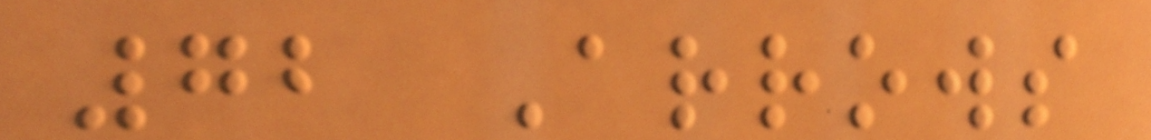72 Arrows
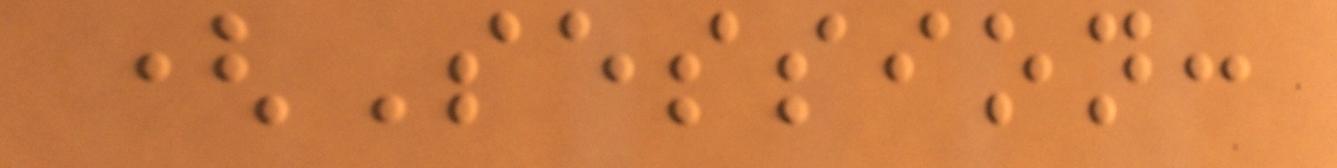(Session:
